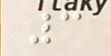3
